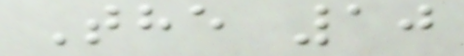The 10
